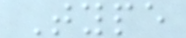Type
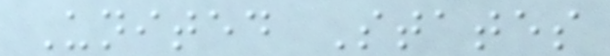United States
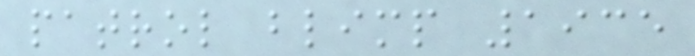patrol blimp 1935
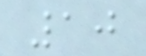10
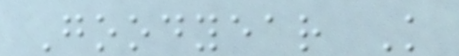Goodyear K
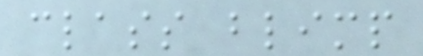class blimp
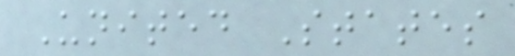United States
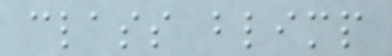class blimp
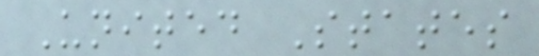United States
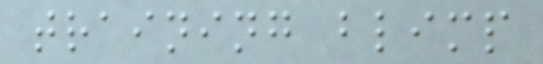training blimp
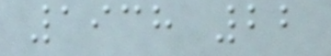1938 22
